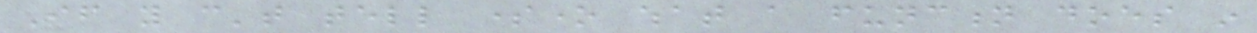If you can't tell someone what a function does in
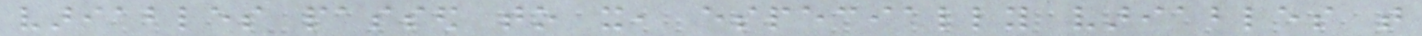variables passed to it, especially variables that
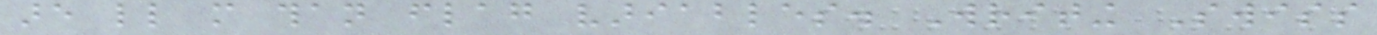are little more than flag variables. Writing Swiss
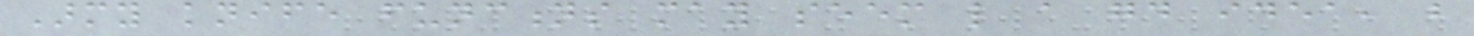Army knife functions may seem like a good idea, but
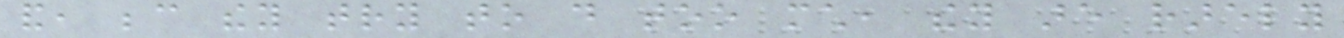and, because they try to do too much, they are rarely
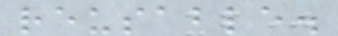reusable.
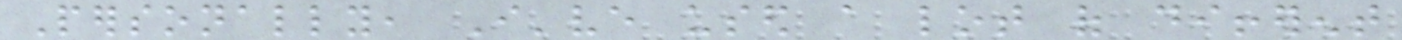Personally, I've used a lot of different
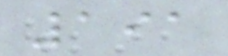191
